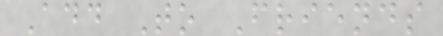Add To Friends
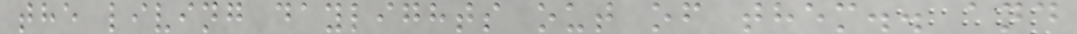the living daylights out of them.. and
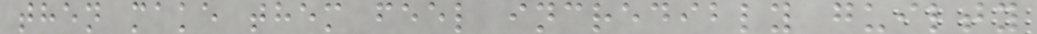then make them feel incredibly guilty
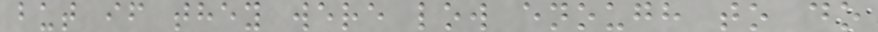but if they were low enough to do
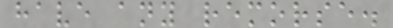have any remorse.
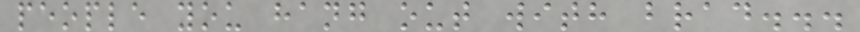people you hang out with brad...
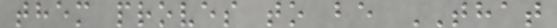them proves to be THAT
